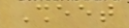Sheet
